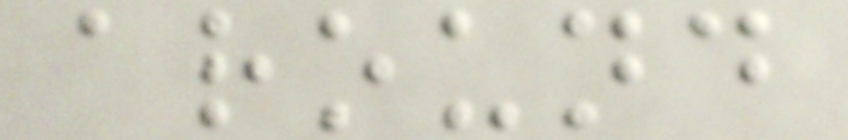around
